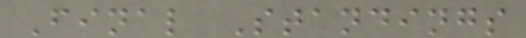Final Standings
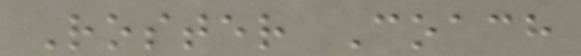Roster Coach
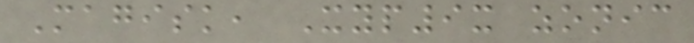Magisk, Xyp9x zonic
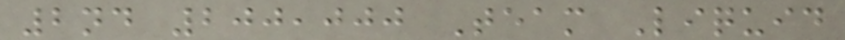2nd 200,000 Team Liquid
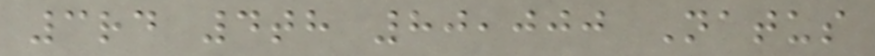3rd 4th 80,000 Natus
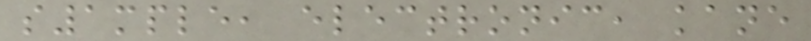s1mple, electronic, kane
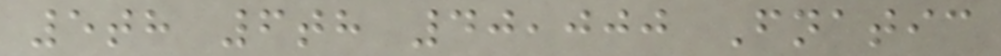5th 6th 40,000 Fnatic
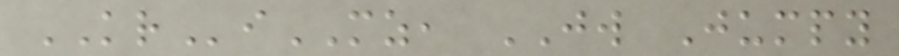KRiMZ, JW Jumpy
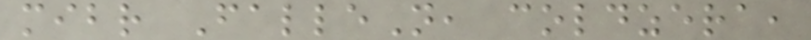mibr FalleN, coldzera,
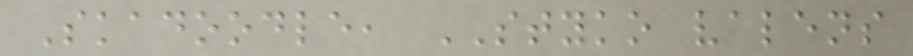Skadoodle, STYKO valens
